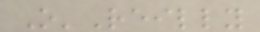O'Reilly
